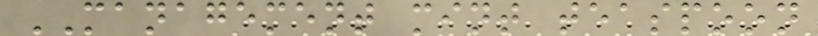MANAGEMENT mint teaspoon
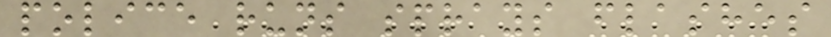police runs sprays flashes
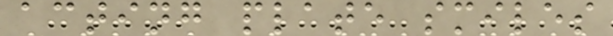acting plate smiles
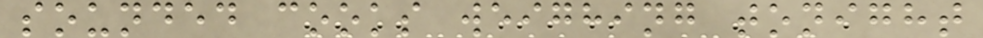sounded cooks weighing tonight
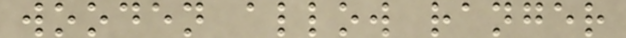wooden allow ranger
